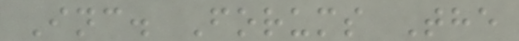Inc. Forums The
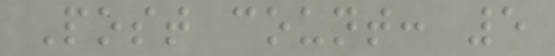Post count: 5
